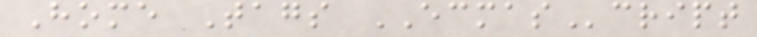Home Tags ECMAScript
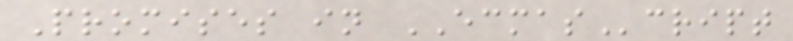Promises in ECMAScript
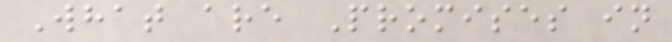What are Promises in
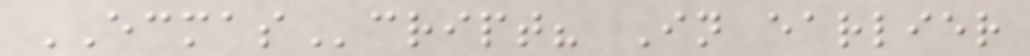ECMAScript? In earlier
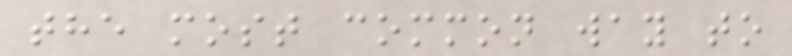the most common way to
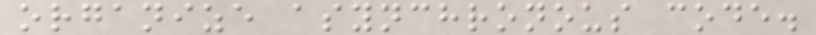organize asynchronous code.
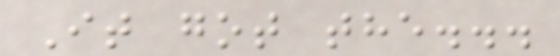It got the...
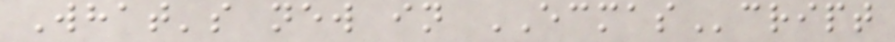What's new in ECMAScript
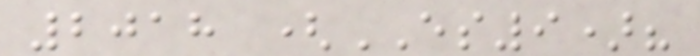2018 (ES9)?
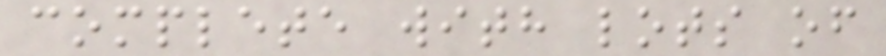complete with lots of
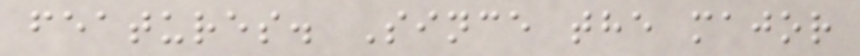features. Since the major
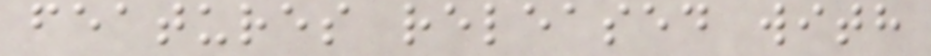features released with
